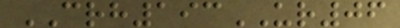CRH193UR06
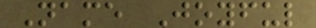Name Joyful
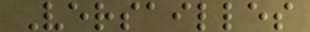Versailles
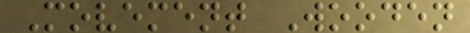Movement Wooden
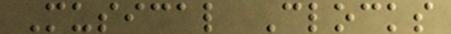Musical Clocks
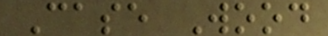Case Wood
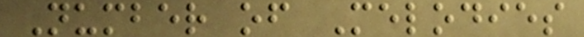Number of Melodies
